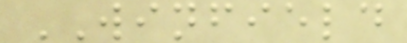WINFIELD
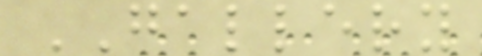GALLERY
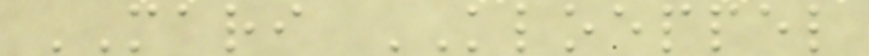MARI KLOEPPEL
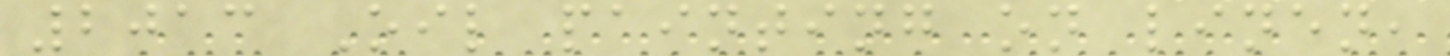2013 Oil painting on linen,
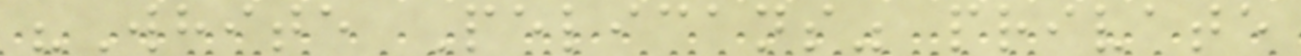"White Pelicans" private
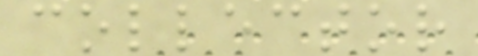collector
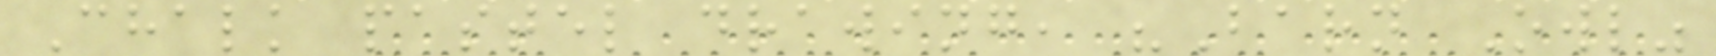Chalk pastel drawing, "Barn Owl"
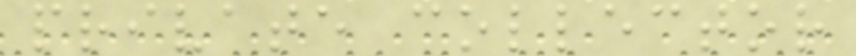private collector
